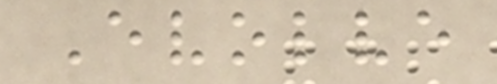Evolve
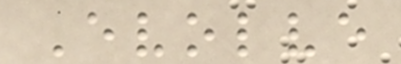Evolve
